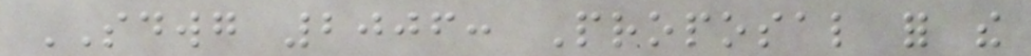SDWG 2006: Proposal for the
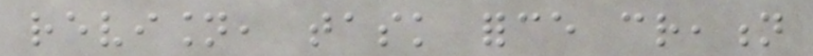revision, task force creation
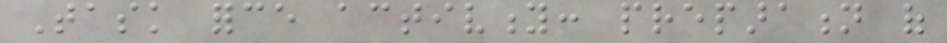Task force activity: preparation of
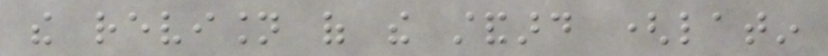the revision of the standard (latin
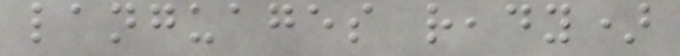languages ready)
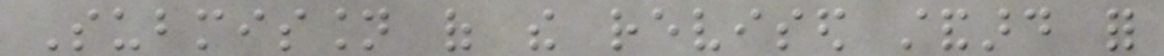Submission of the revised standard for
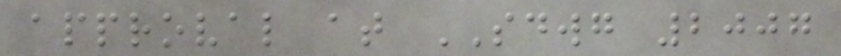approval at SDWG 2007
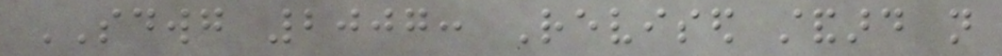SDWG 2007: Revised standard not
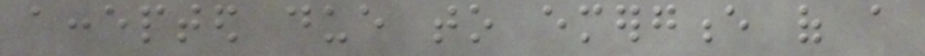accepted due to emergence of a
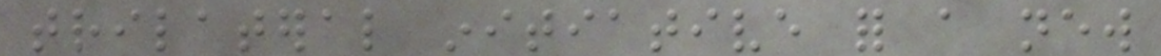trilateral initiative for a new
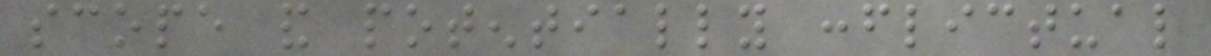scope and potentially conflictual
